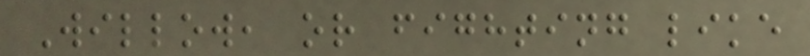Willow, or fighting like
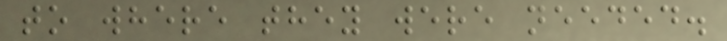to where they were needed.
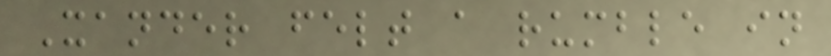Xander felt a rumble in
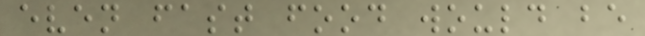even fast food would be
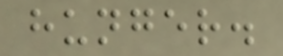hunger.
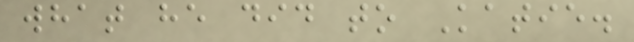what he did to Katie.
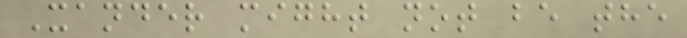Xander might not be the
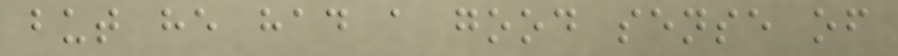but he had a good sense of
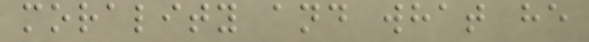morality and what he
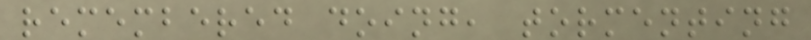remembered doing, tormenting
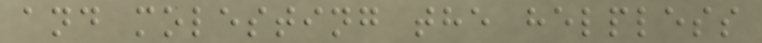and molesting the helpless
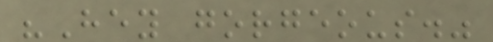"Hey gorgeous."
